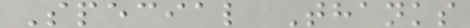Special Thanks
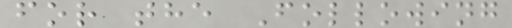for the Following
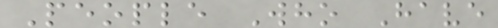People Who Have
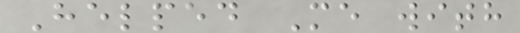Helped Me with
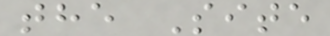the Site
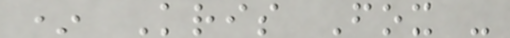* Kris Fox -
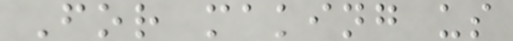For making us
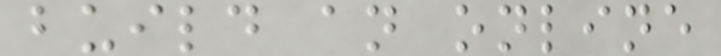build an online
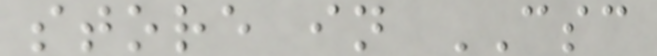store in CSC
